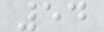54
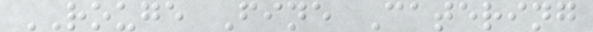ROUGE Fine Catering
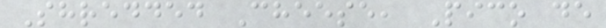Shredded Cheese, Pico de
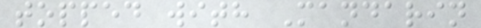topped with Mandarin
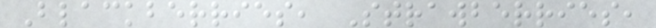Blackberries, Strawberries,
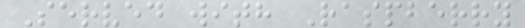Served with Raspberry
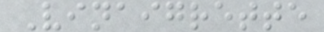Vinaigrette
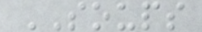SOUPS
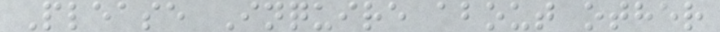Please Inquire about other
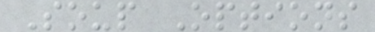Soup Options
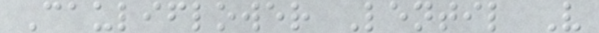Cauliflower Lentil V
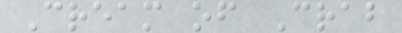Cream of Crab
